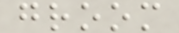groom
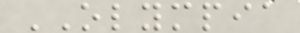OLYMPIA
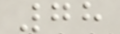78
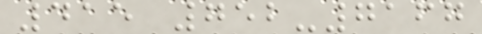415 752-7167
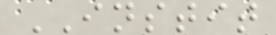INSTIT
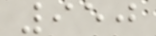950
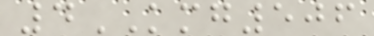4KMG506
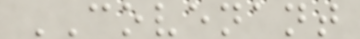COVENANT
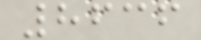8636
